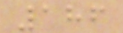186
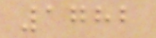1782
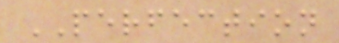PERFECTION
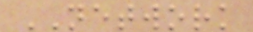NETWORK
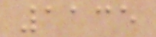1135
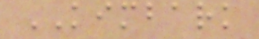KIMBARK
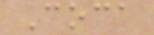Coca
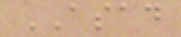ASAD
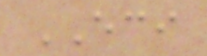ECI
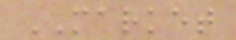MARKET
